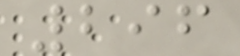296
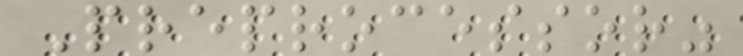Preprocessor"
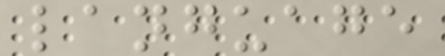language
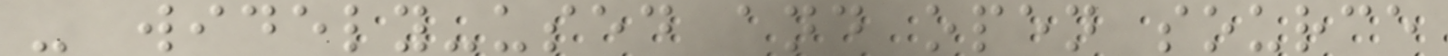- widely-used and open source
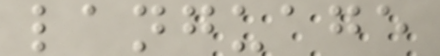language
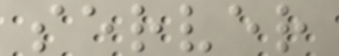server
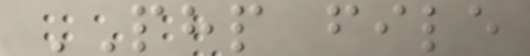PHP file
